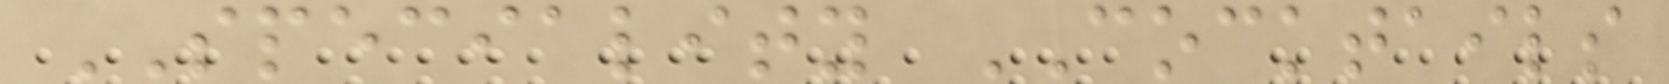SPECIALITY COCKTAILS
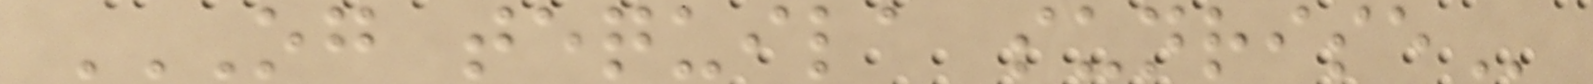OG TEQUILA SUNRISE
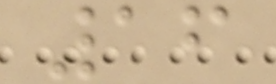16
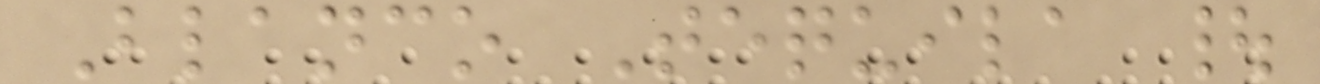Blanco Tequila |
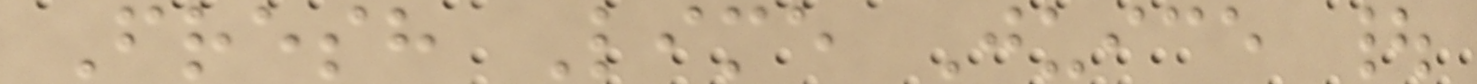Fresh Lime Juice |
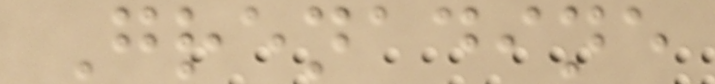Grenadine
